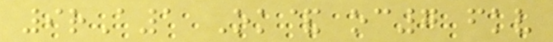9rA1 Ok& oc7 fkv
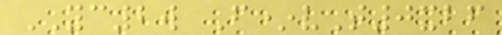YC2w F*vT0xbf
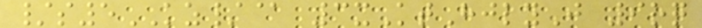/s5KZ/@ 3xKtHjlyJ 9rq
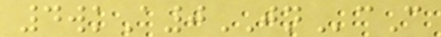4wkA0JNcC
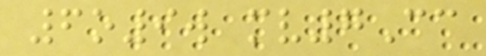6o9w mv7Cc
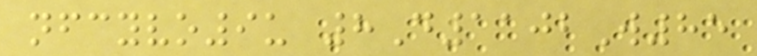nfcyvo9u 8D1102W85
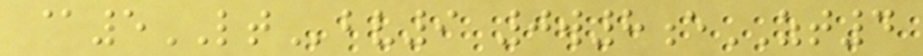@5LTbv9 0w8eZT4
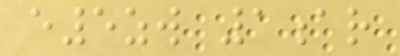e5zw 1ar
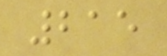215
